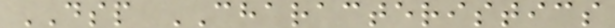DSP CHARACTERISTICS
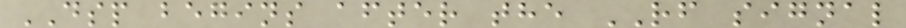DSP begins after the RF signal
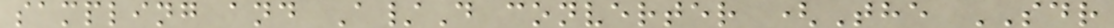sampling and A/D converter (The SDR
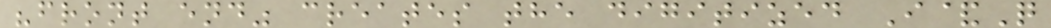"front end" creates the digitized I&Q
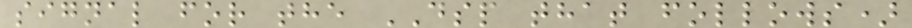signal for the DSP that follows)
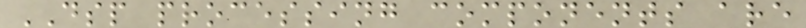DSP processing components are
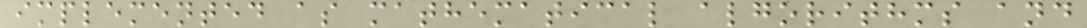implemented as mathematical algorithms and
